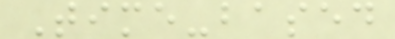Time-based
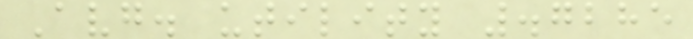Avg. utility .7285
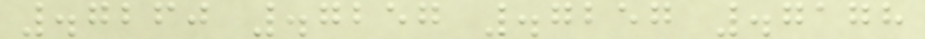.7260 .7257 .7257 .7178
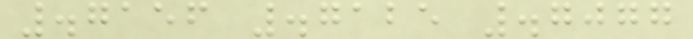.7156 .7125 .7077
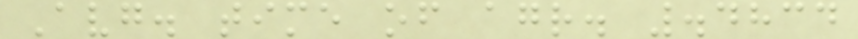Avg. time of agr. .4834
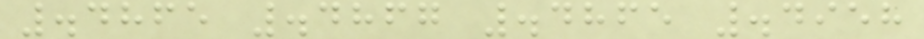.4865 .4867 .4865 .4958
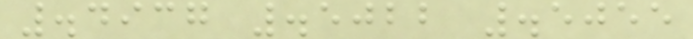.4937 .5022 .5055
